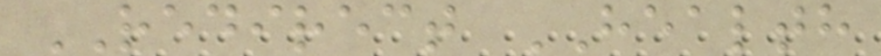REDIRECT HEALTH
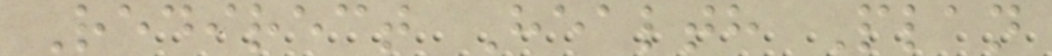Redirect Health Plan
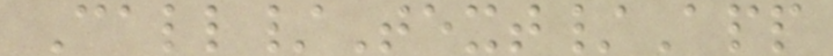Call/Text/App
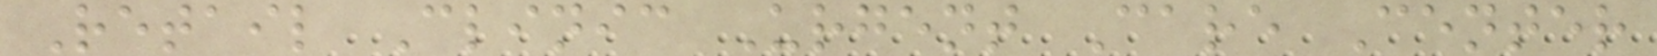Retail Clinic Urgent Care Center
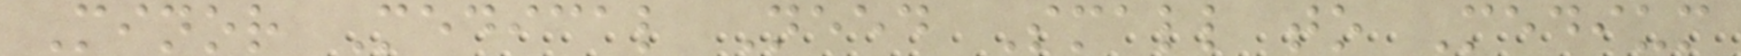Minor Medical Need Small to Medium
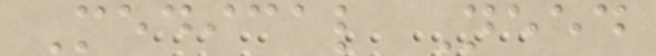Medical Need
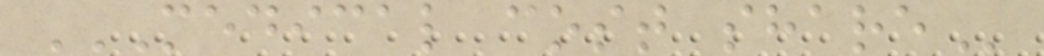MEDICAL COST SHARE
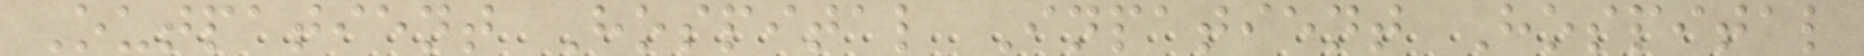Outpatient Hospital Inpatient Hospital
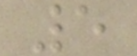5
